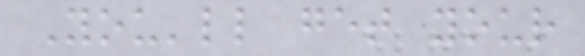You'll get your
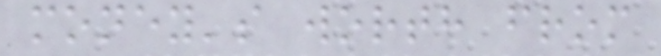money's worth from
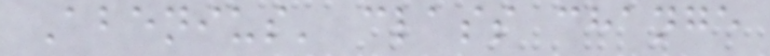Abenius' class change
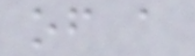of a
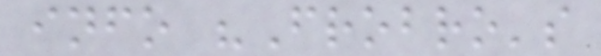info "Frobro's
